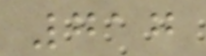717
